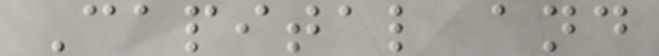Capital and
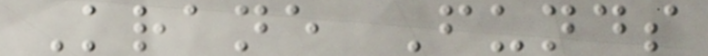Krane Funds
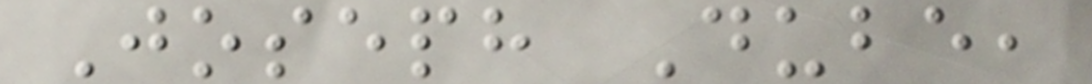Joseph Dube,
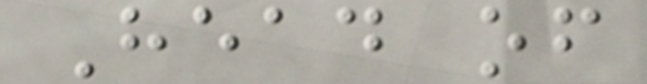Head of
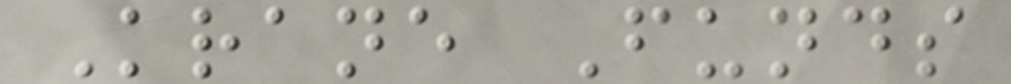Krane Funds
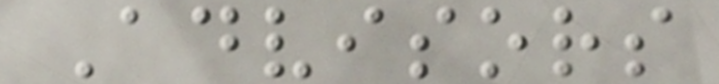Advisors
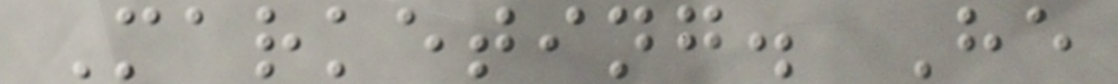Marketing. He
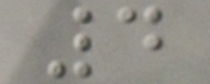4
